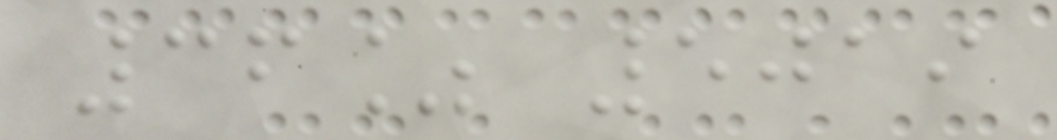36% 5019
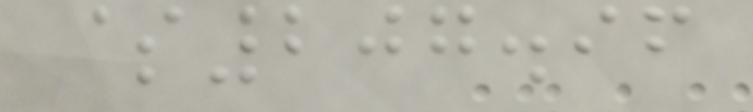$207.96
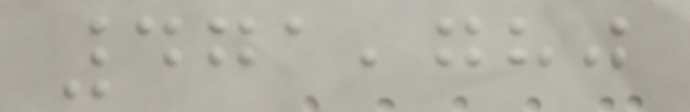471,780
